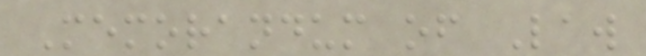Memorandum of Law
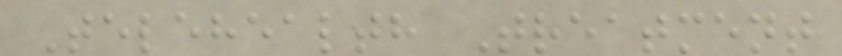Telehealth Treatment
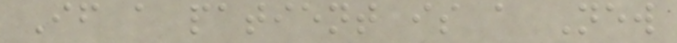If a patient is a New
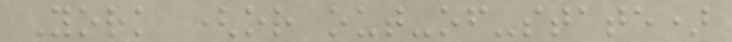York (or out-of-state)
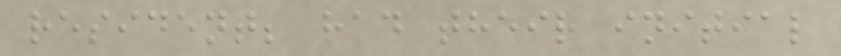resident; had their initial
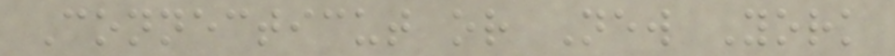Connecticut or New York
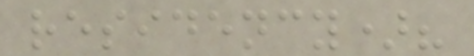residency)?
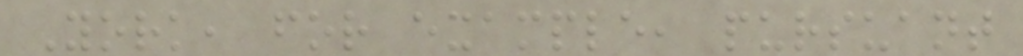York, for example, pursuant
